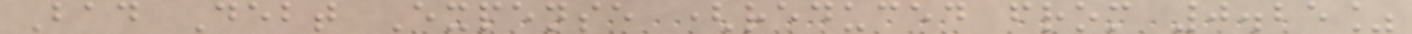Bad Debt Expense (reduced from 0.25%
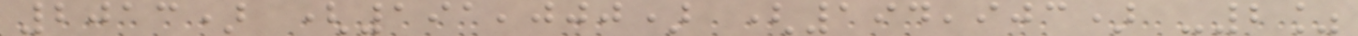2013) (191,000) (194,903) -2%
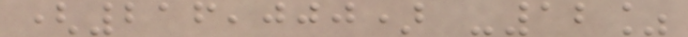(216,000) -12%
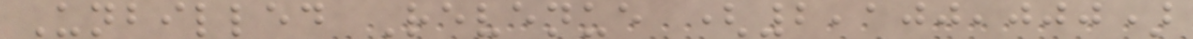Unbilled Revenue (2,100,000)
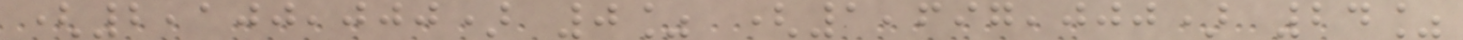(2,100,000) 0% (1,697,000) 24%
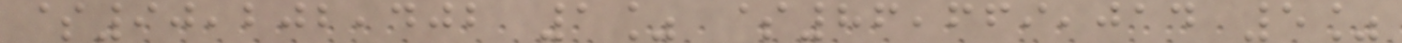$90,202,402 1% $86,669,014 5%
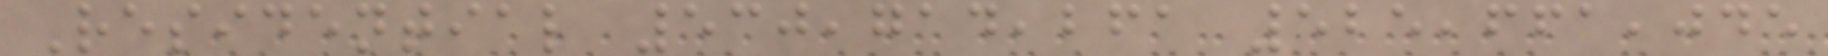Residential 530,714,261 525,661,045
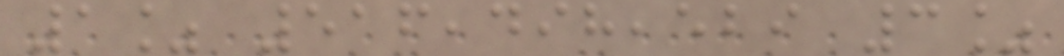1% 516,498,529 3%
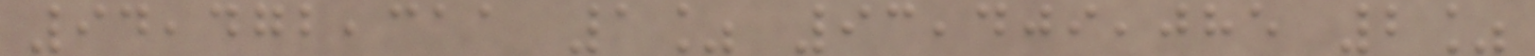94,472,311 1% 93,409,085 2%
